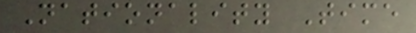Nationality Time
